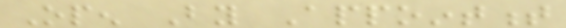Open By Appointment
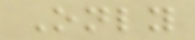Only
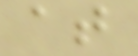at
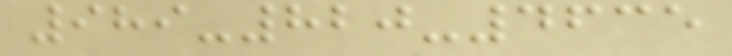989-820-4635
